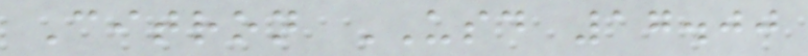Citron USD 17.00
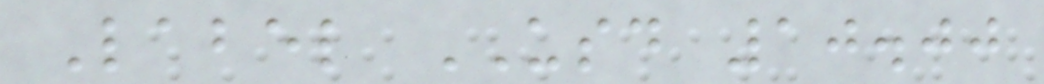Label USD 10.00
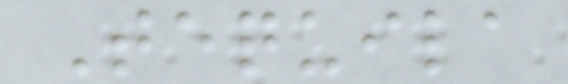Tequila
